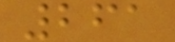261
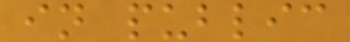in public
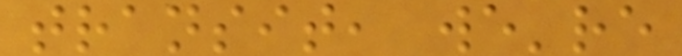transit, we're
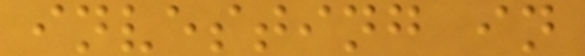investing in
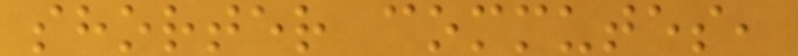shorter commutes,
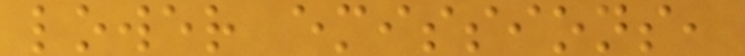lower emissions,
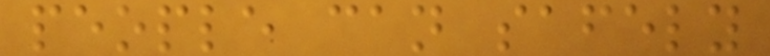people can safely
